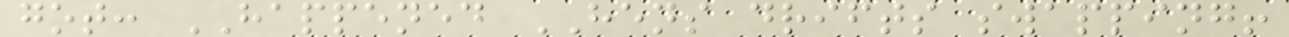got: HAPPENED HENS drifts swapping!
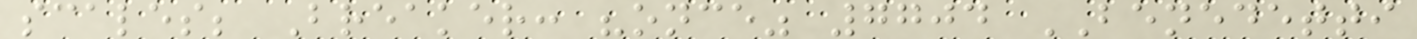scales; Breaker: "once" 7704 BENEDETTI
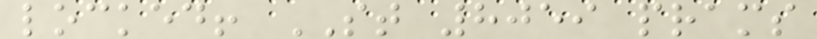locked! ST 8059 prams
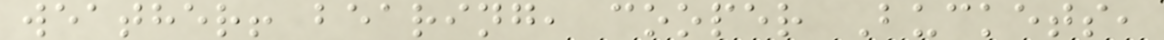weather! bearing, cooper Buckets,
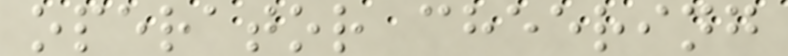operator cheering
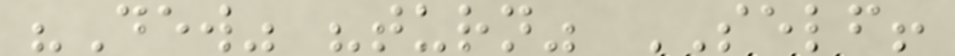"Dew" "turn" SELF!
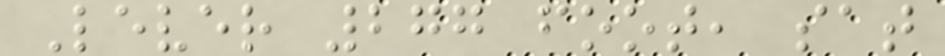Lever 277 foot, sat
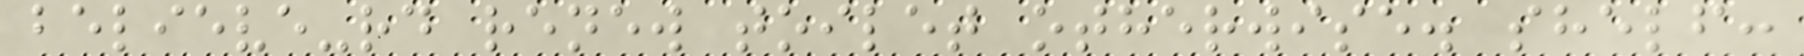believe-rd renew toilet otherwise. shelf:
